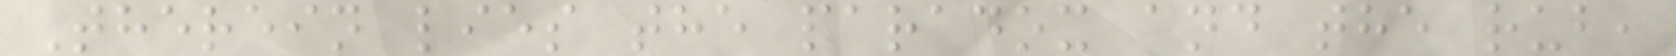Therein lies the paradox and the rub,
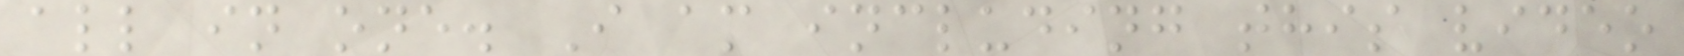all in one. I am including this video
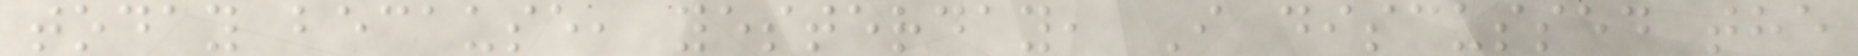today because, yesterday, I discussed the
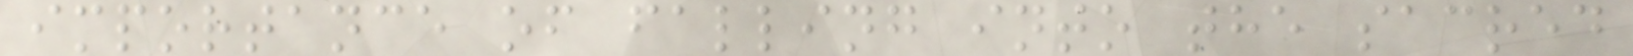importance of falling into the sacred
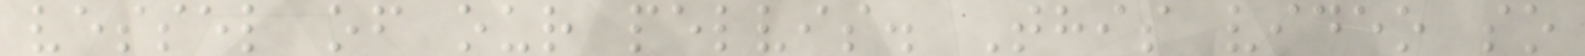vessel of our pelvis. This video so
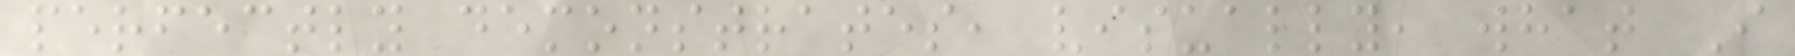perfectly demonstrates, visually, what I
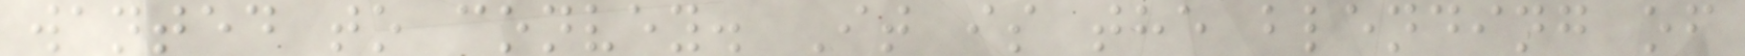wanted to convey. It is the blending of
